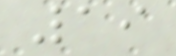19
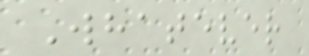Whatever
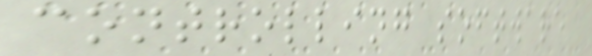controlling software
